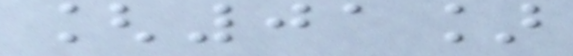[01]
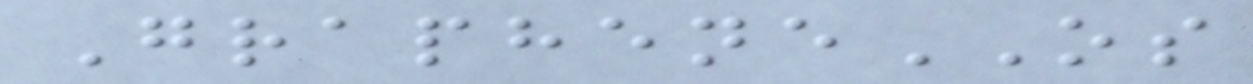GrapheneOS
